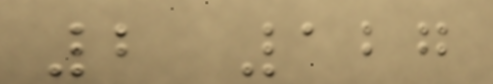2 127
